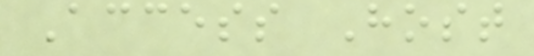Access Host
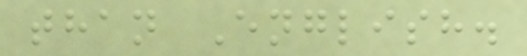than English.
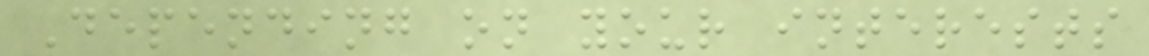Depending on your interests
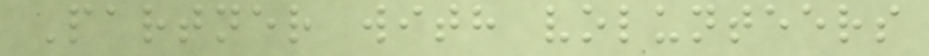Partner with volunteers
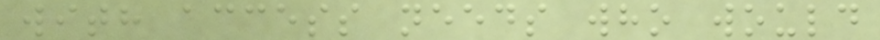with access needs who would
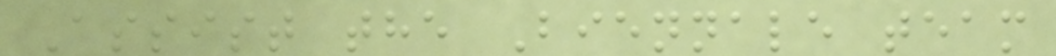Assist the Biennale team
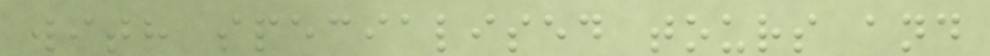with specialised tours and
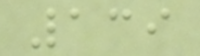139
